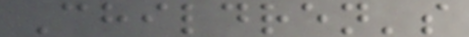Children's
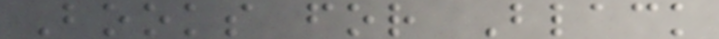Books for Black
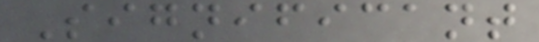Significant
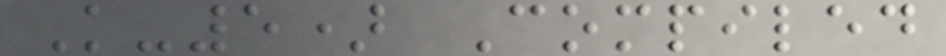K-5) Compiled
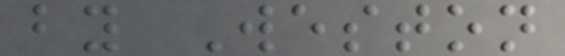by Weston
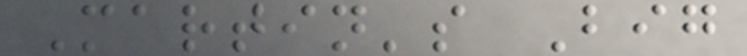Martin's Big
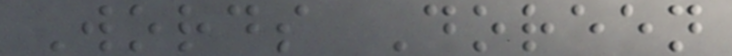Words Doreen
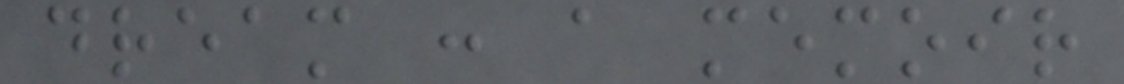dream : a memoir
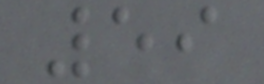59
